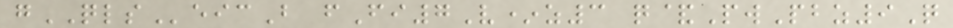gQLSeicB fFi7V*z3 q&PwPbz9Q
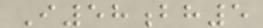I58bh5
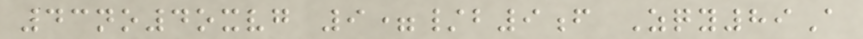43no4oxvg 9=/b9f Zqy89A
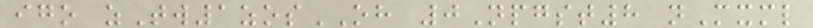igo zTw1zosOH 0Npgst8 nMxml
